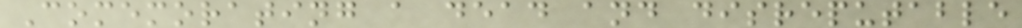Comemorating a dead and disreputable
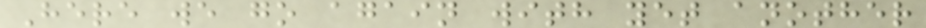Here we go again with yet another
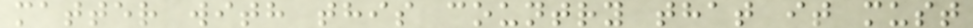matter with this country that it must
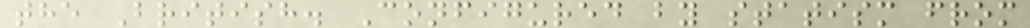the British. Configured by statism from
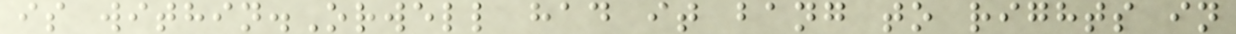is within.Orwell had it bang to rights in
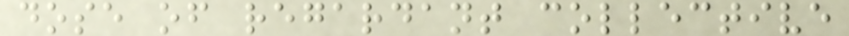dose of regardant collective
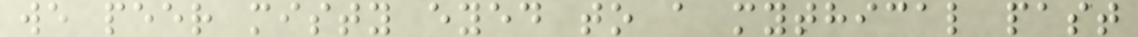we peer misty eyed to a mythical past
